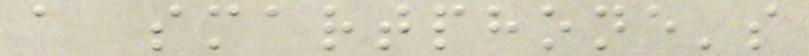a smartphone's
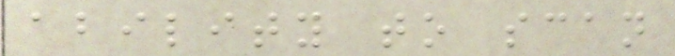ability to scan
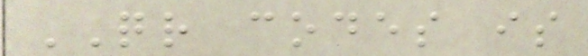QR codes is
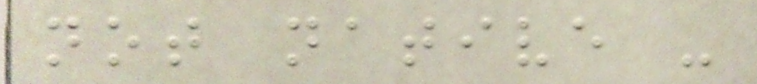not native -
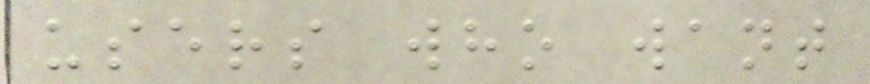users who want
